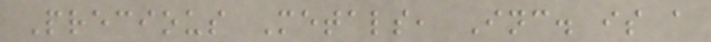Precious Metals, Inc. is a
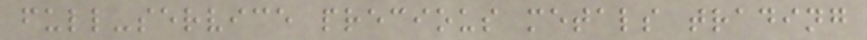full-service precious metals trading
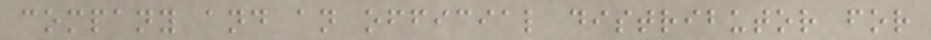company and an official distributor for
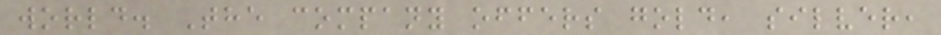world. The company offers gold, silver,
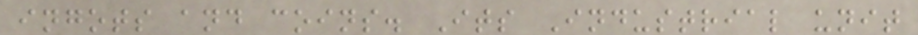ingots and coins. Its Industrial unit
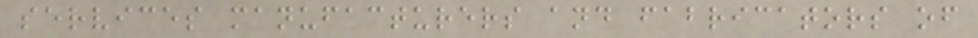services manufacturers and fabricators of
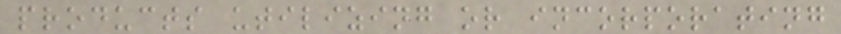products utilizing or incorporating
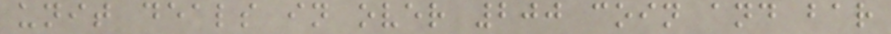unit deals in over 200 coin and bar
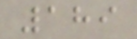189
